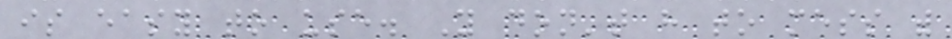is easy to use. You don't have to mess with
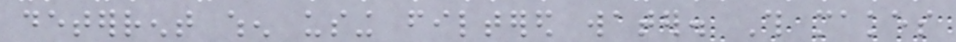deterrent when using filtered water. This makes
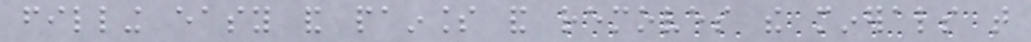filling easy and painless and removes the minerals that
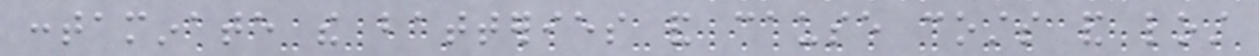contaminate the batteries and cause costs and lost
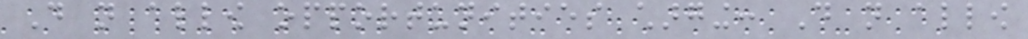Do not allow opportunities charging: Do not allow
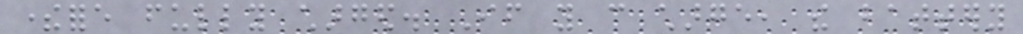therefore fully charged. If you can charge, the battery
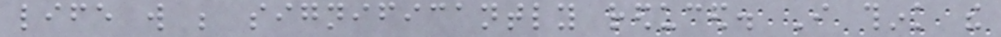life will be significantly reduced. I think the
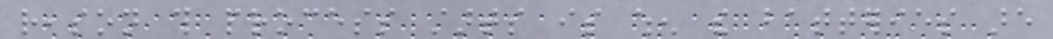reason this process starts is when the batteries are
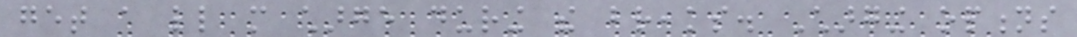get a little more charge during the breaks. Charging options
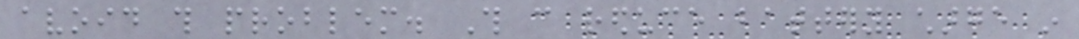avoid this problem. This can reduce battery charge in
